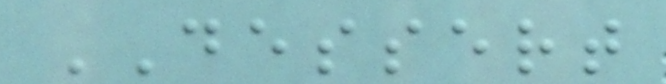DESSERT
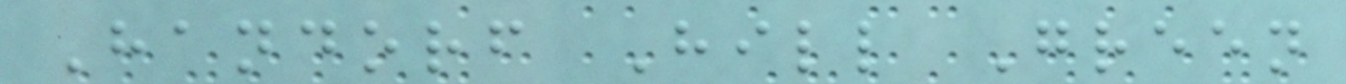Handorf Hill Green
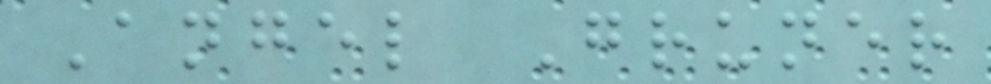Angel Gruner
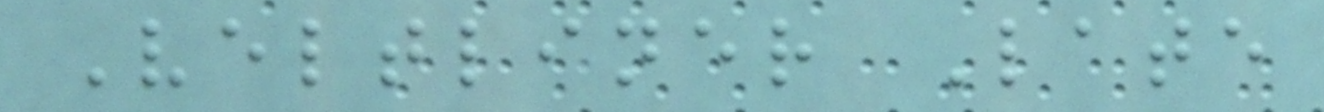Veltliner Late
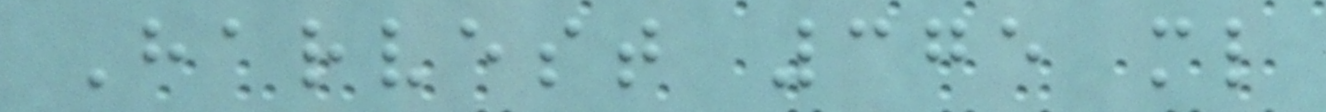Harvest 375 ml
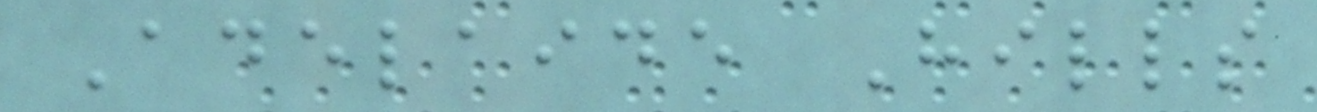Adelaide Hills
